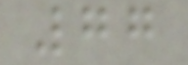77
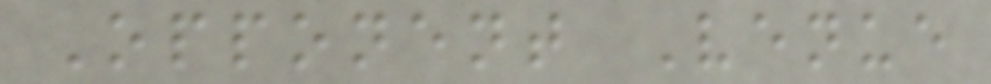Opponent Venue
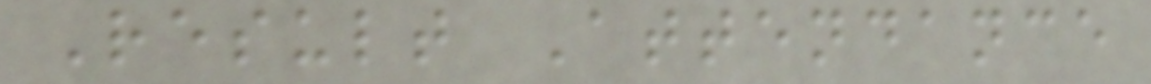Result Attendance
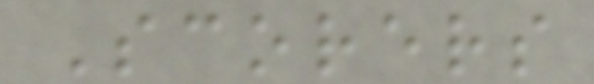Scorers
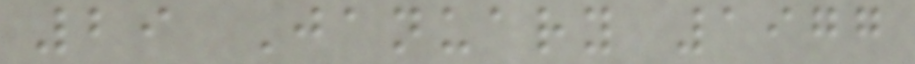29 January 1977
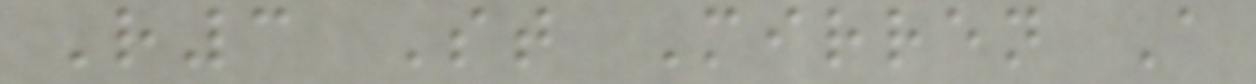R3 St Mirren A
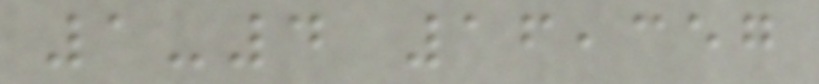1-4 16,357
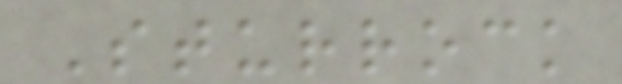Sturrock
